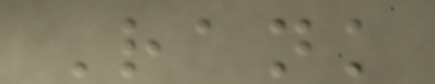Rank
